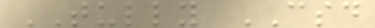TULLY CSD
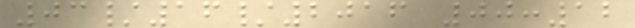03/16/2016 00:12
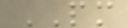PM
